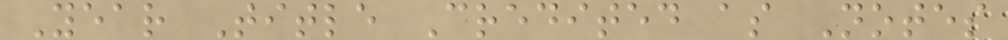Year Title Credited as Notes
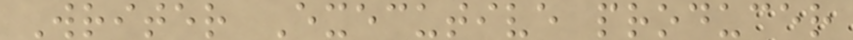Writer Executive producer
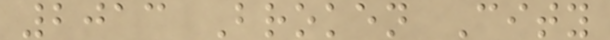2013 Broken City
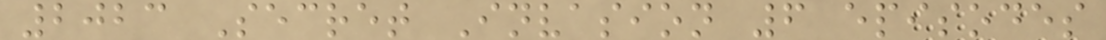2023 Secret Invasion 6 episodes
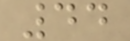44
